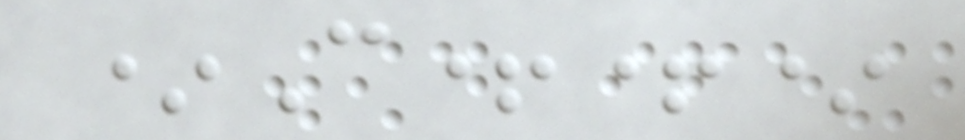*C++*
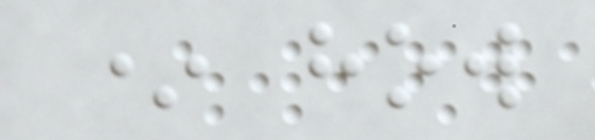* how
